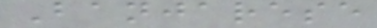Banjarese
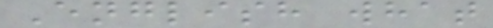English what
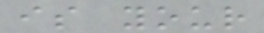is your
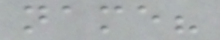name?
